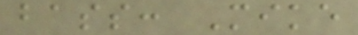bass: Mike
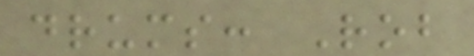drums: Rob
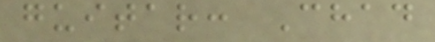guitar: Chad
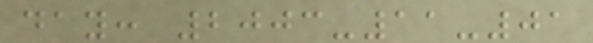day: 2003-11-01
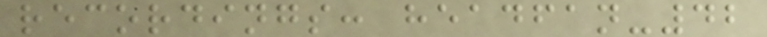recordings: headfan-42
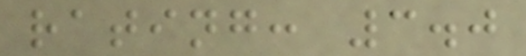rating: 3.0
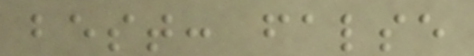best: false
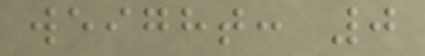weight: 0
